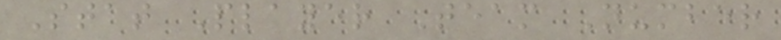Stat Player Team Number
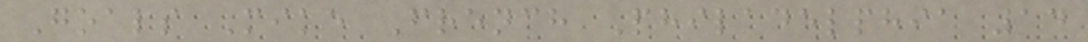Goals Mike French Philadelphia 14
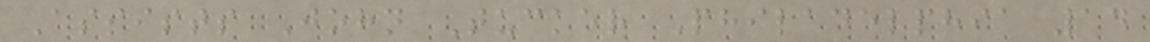Assists John Tucker Philadelphia 14
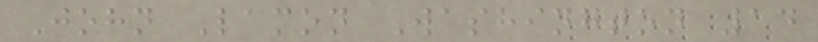John Lamon Washington 14
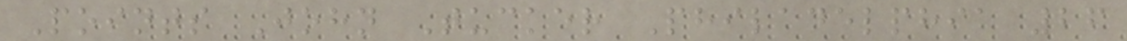Points John Tucker Philadelphia 26
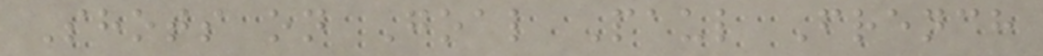Shots on Goal Paul French
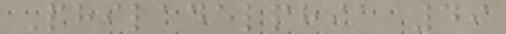Philadelphia 49
